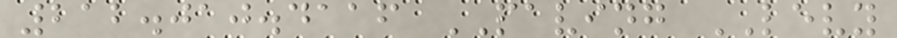212.010.4116 PAVING LEVY
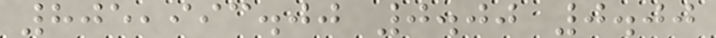805,993.00 0.00 0.00
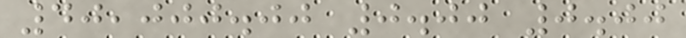40,000.00 0.00 0.00
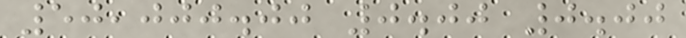50,000.00 0.00 0.00
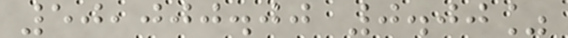50,000.00 0.00%
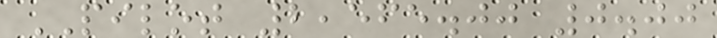PILOT 2,565.00 0.00
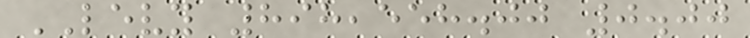LEVY 898,558.00 0.00
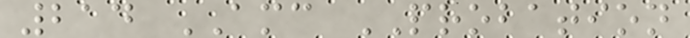214 AMC PROBATION
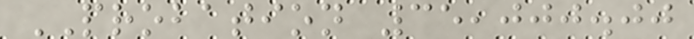PROBATION 35,000.00
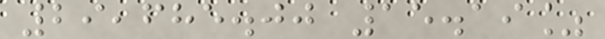29,685.00 15.19%
